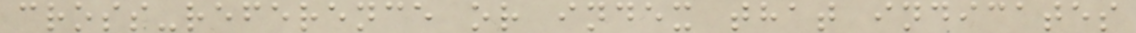cross-reference or index that indicates
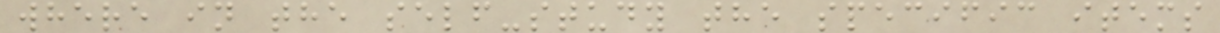where in the self-study the specific items
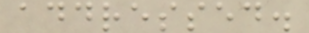addressed.
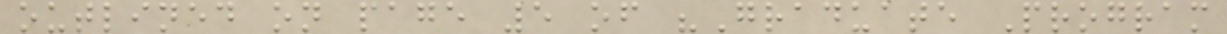outlined on page 5 of "Graduate Program
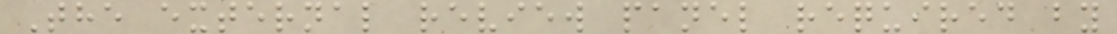The external review panel required by
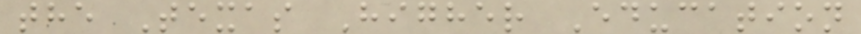the Texas Higher Education
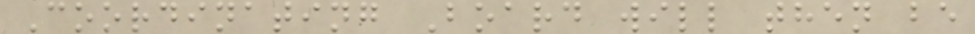Coordinating Board will then be
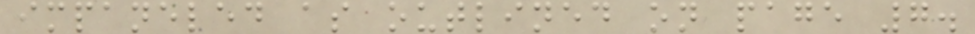impaneled as outlined on page 7.
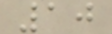10
